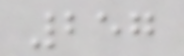257
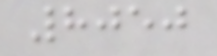8050
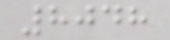8048
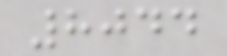8044
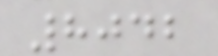8042
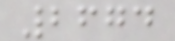2674
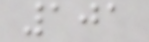101
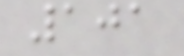101
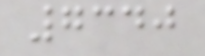7340
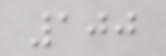100
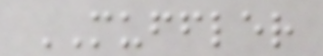MUFFLER
